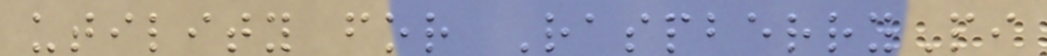utility for RaspberryPi
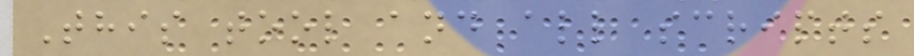This tool and all scripts
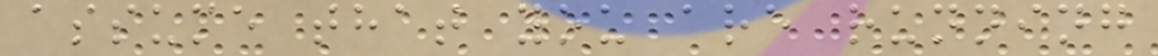assume that you are running
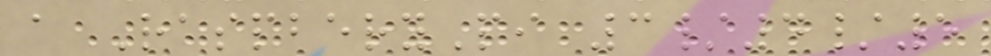a RaspberyPi 3/4/5
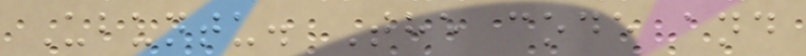Ubuntu. The code and
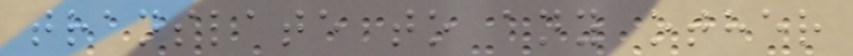translate to any other
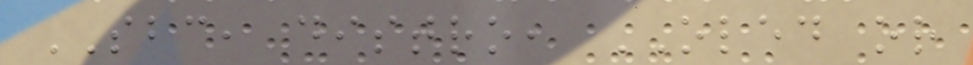SBC, distro, OLED or
